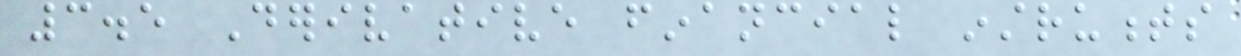3.5 Derivative financial instruments
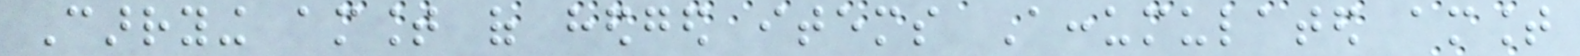Carrying amount of hedged items Accumulated amount
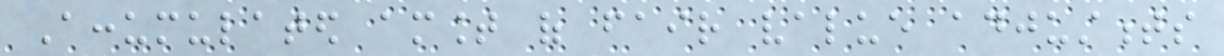Accumulated amount of fair value adjustments
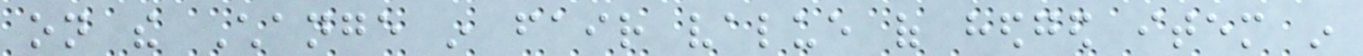on the Change in fair value of hedged item in
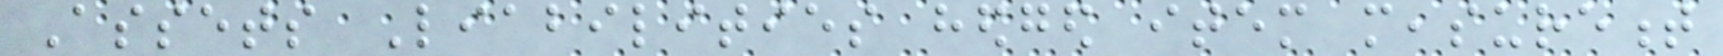Assets Liabilities hedged item measurement
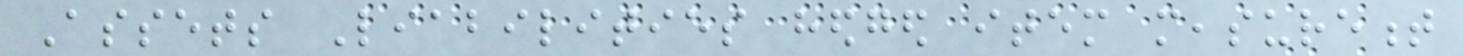Assets Liabilities hedged item measurement
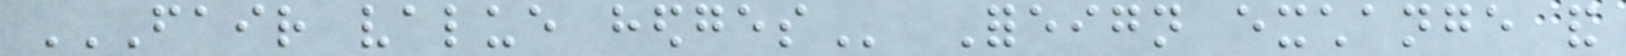FAIR VALUE HEDGES Foreign exchange and
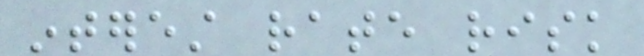interest rate risk
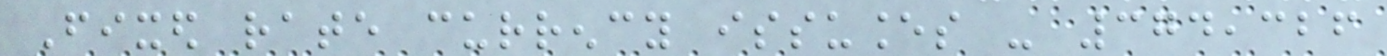Fixed rate currency issuances - 374,326
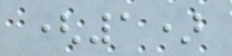(1)
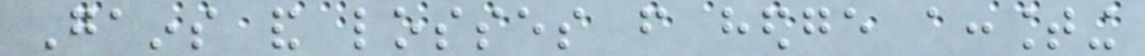Gains and losses from hedge accounting
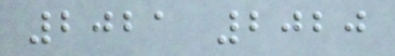2021 2020
